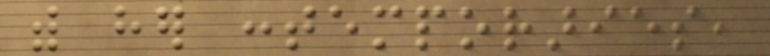with her contemporaries,
